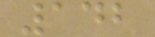142
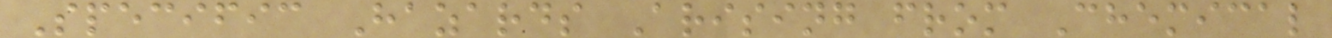Specific Hazards Arising from Chemical
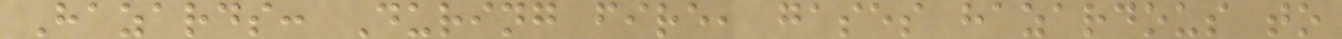Hazards: During fire, gases hazardous to
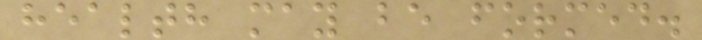health may be formed.
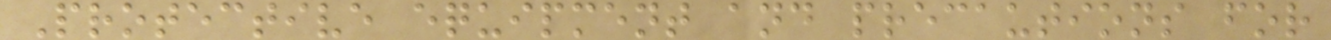Protective equipment and precautions for
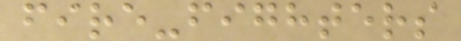fire-fighters
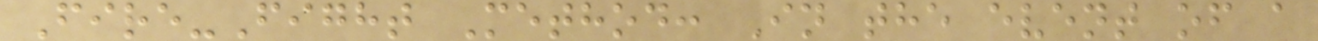Fire-Fight Method: In the event of a
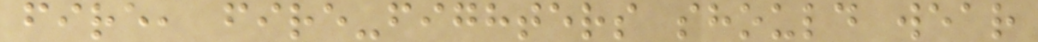fire, fire-fighters should wear
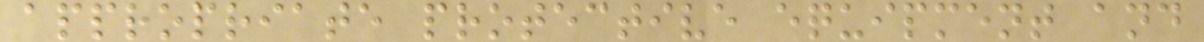appropriate protective equipment and
